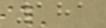181
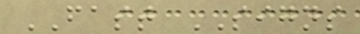FAST SIGNS
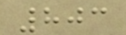803
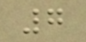7
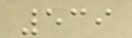539
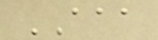AAA
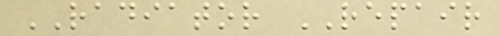RADIATOR REPAIR
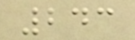243
